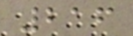216
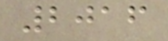2016
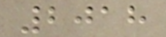2018
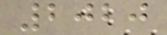2020
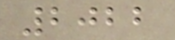2022
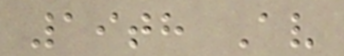19th Av
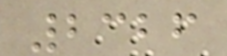2326
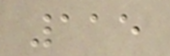115
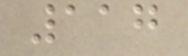117
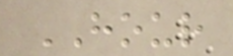HOUR
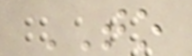TO
